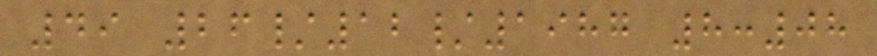49 26/12/1987 8:08
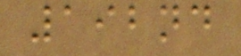192nd
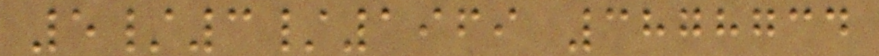5/3/1969 3878734
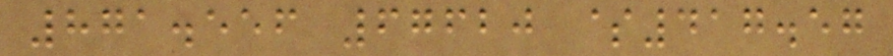871.556 67620 $417.57
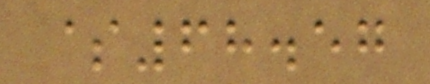$68.57
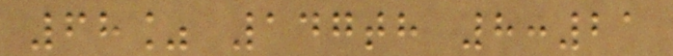68% 147th 8:21
